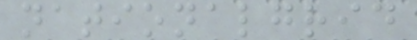nationalgrid
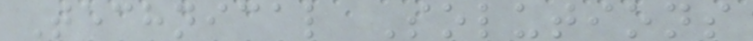Technical Solutions
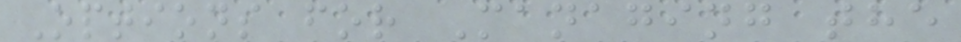Options for Managing the
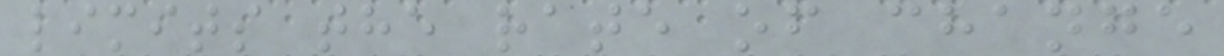limits the rate of change
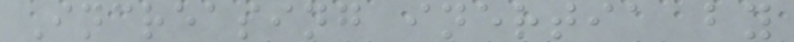Increasing inertia by
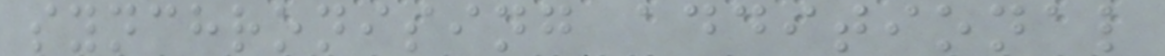synchronising additional
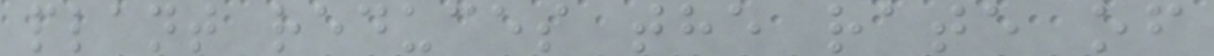plant reduces the rate of
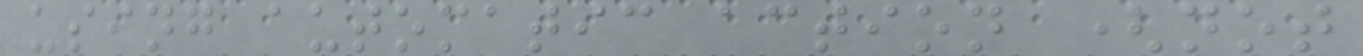using automatic action (not
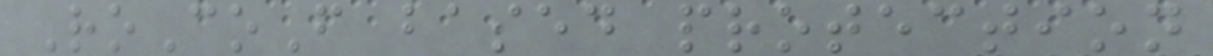RoCoF based protection
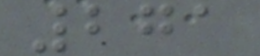271
